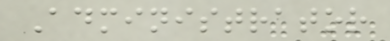Administrator
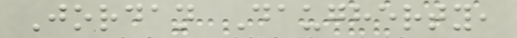Jordan Daugherty,
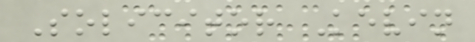Solicitor Kevin
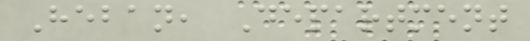Heban, Department
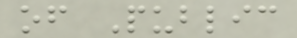of Public
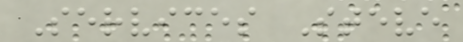Services Steve
